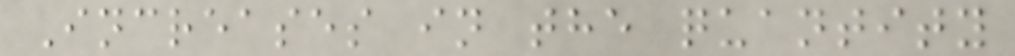Increases in the quantity
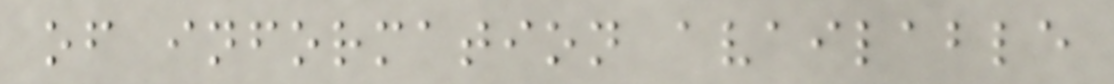of information available
